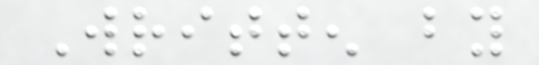Written by
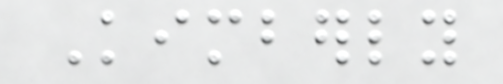Kimberly
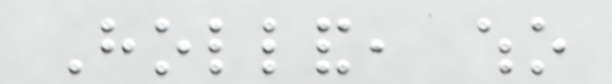Holland, who
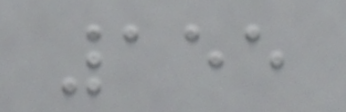155
